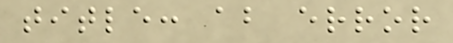title: ab error
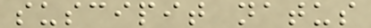suscipit natus
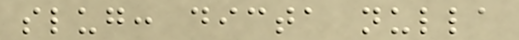slug: dicta nulla
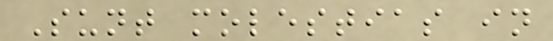Sunt molestias in
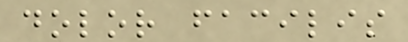dolor facilis
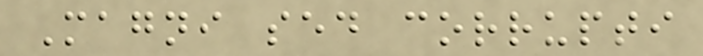Magni sed corrupti
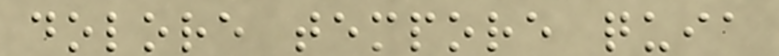dolore tempore quia
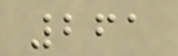261
